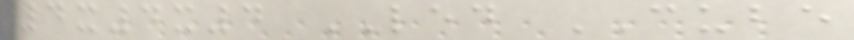4x4x4 LED CUBE
